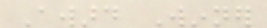Award Winner
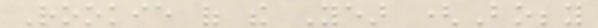Rookie of the Year (Bobby
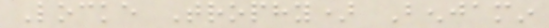Locke Trophy) Benjamin
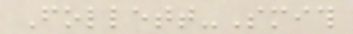Follett-Smith
